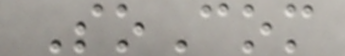SoCom
